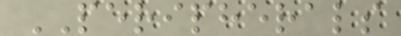PERIPHERALS
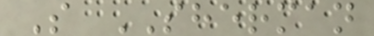S SHERMAN
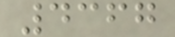4367
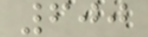600
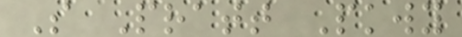S Pratt Pkwy
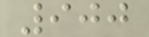900
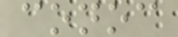conoc
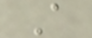A
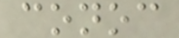conoc
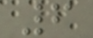6
